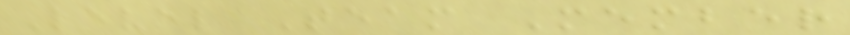Level Team Member
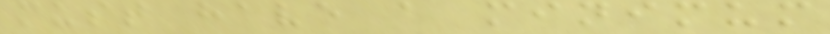must have a minimum
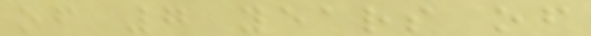of 7 years of
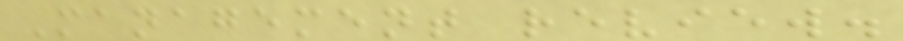Management review.
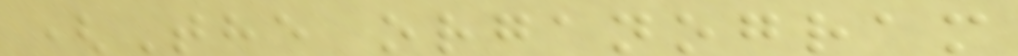(The organogram
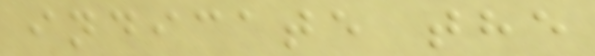indicate the
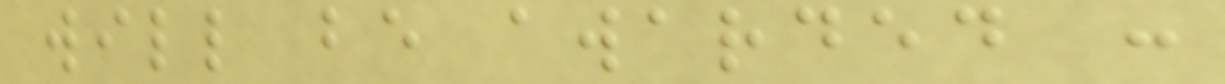will be awarded :
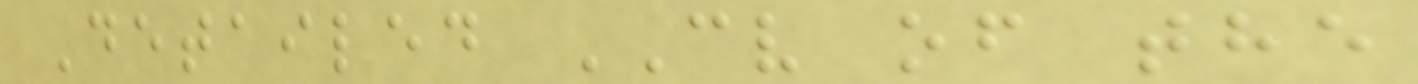Detailed CV of the
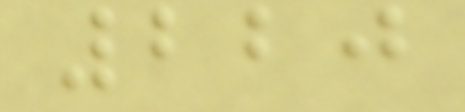220
